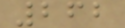262
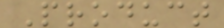Product
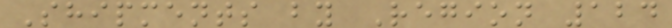Shipments by Region 124
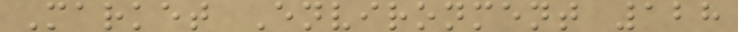Market Environment 128
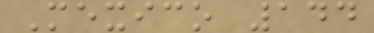Mexico 144
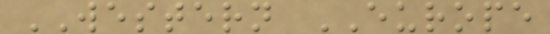WESTERN EUROPE
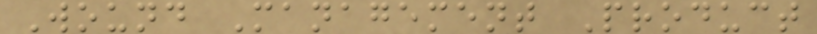Wound Management Product
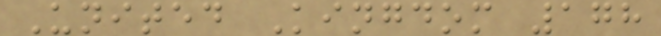United Kingdom 178
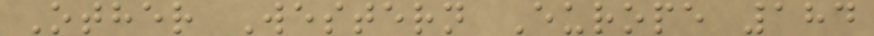Other Western Europe 184
